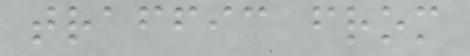traffic from
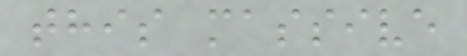this massive
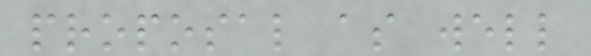proposal as well
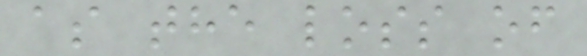as the loss of
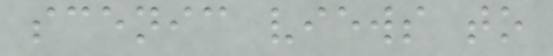scenic views to
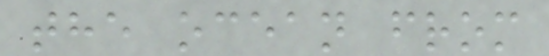the ocean from
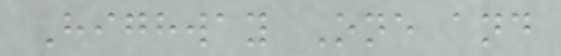Highway One and
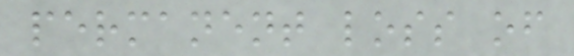permanent loss of
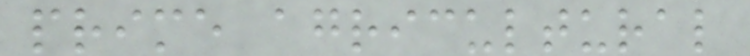prime agricultural
